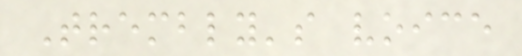Trembly's voice
